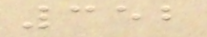352
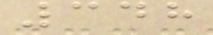348
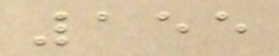155
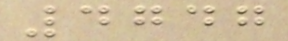4747
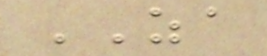ZA
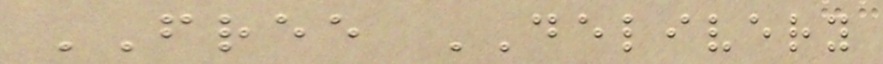FREE DELIVERY
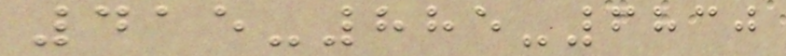415-885-6830
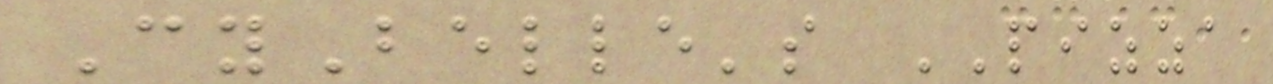CyBelle's PIZZA
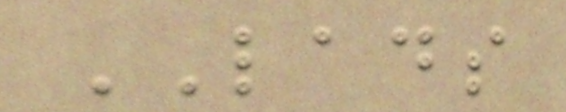LADS
